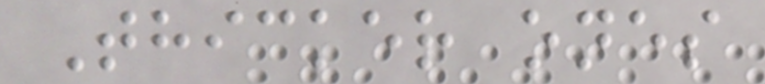Thicker ones
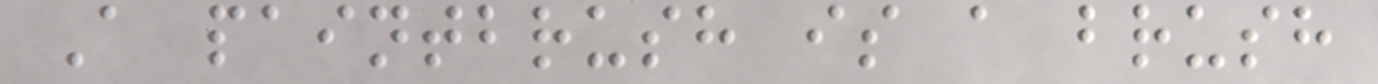A paintbrush is a brush
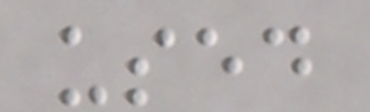used
